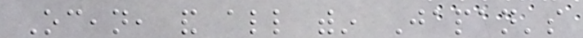Ocean, and all within Japan's
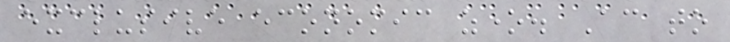exclusive economic zone. According to
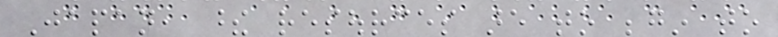Japan, these resources are to begin to
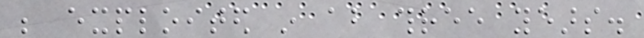be exploited in about three years.
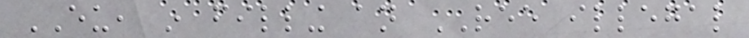EU, in filling an REE illegal
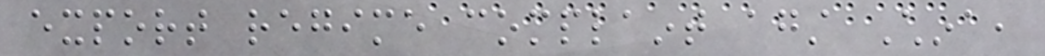export regime complaint against China,
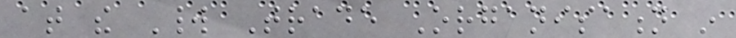at the World Trade Organisation in
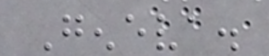Geneva.
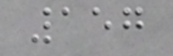157
